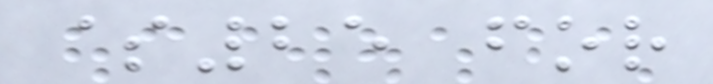$25 for
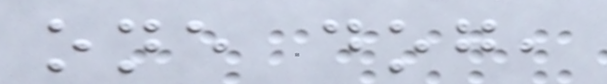one dog,
